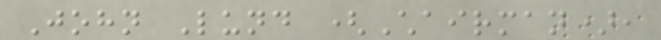John Lund (Chairman),
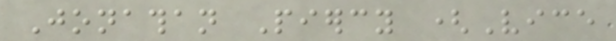Jonathan Piercy (Vice
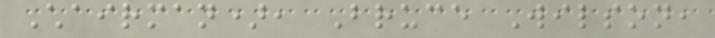Chairman), Bruce Wilson,
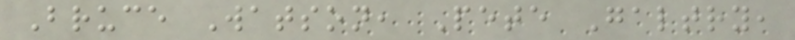Bruce Watson, Pete Galtry,
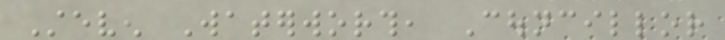Steven Waterworth, Councillor
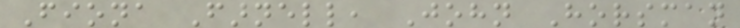Fiona Farnell, John Horsman
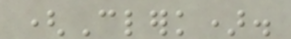(Clerk).
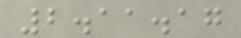2.11.17
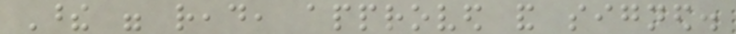These were read, approved and signed.
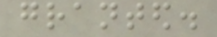granted.
